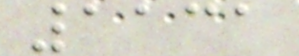1131
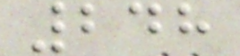248
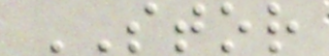STOR
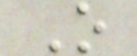O
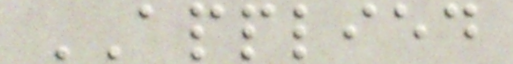APPLIED
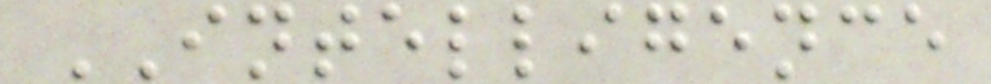INTELLIGENCE
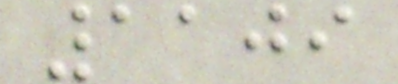1109
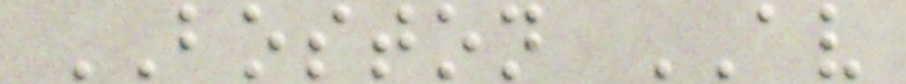BOSTON AV
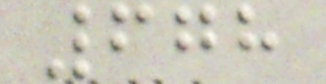678
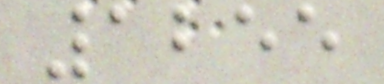1255
